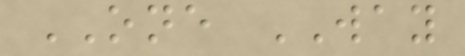ONE WAY
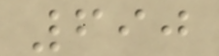690
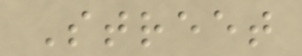Street
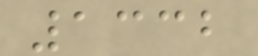1332
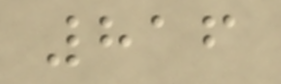816
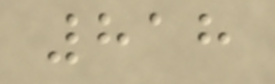818
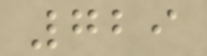729
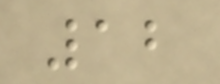12
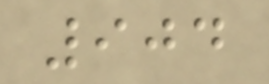904
